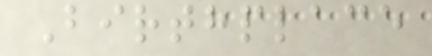Birthplace
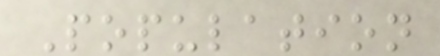Population
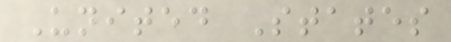United States
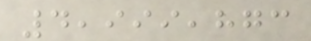4,999,873
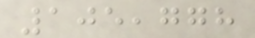105,778
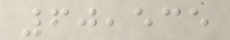60,535
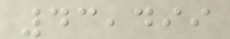43,499
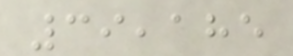39,185
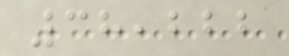38,222
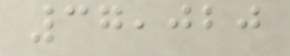37,020
